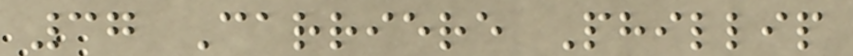37 Carriere Phillip
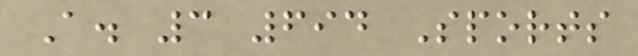A. 3 694 Sports
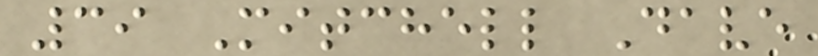39 Mitchell Dave
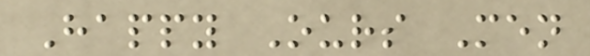Happy Ours Men
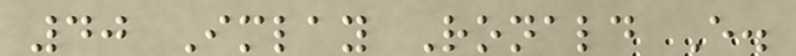40 Imlay Ronald E.
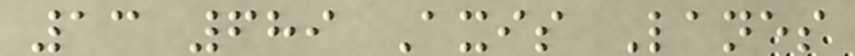13 689 Axis Lanes
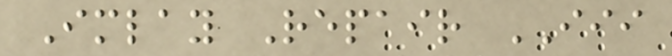Imlay Repair III
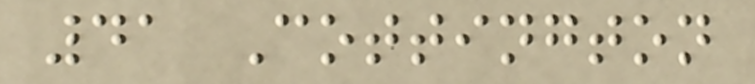41 Cottington
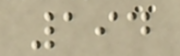194
